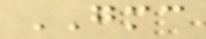GMC
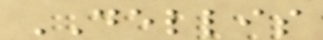DELLIS
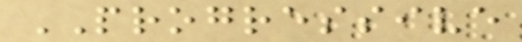PROGRESSIVE
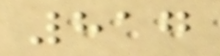817
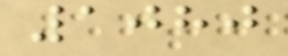1080
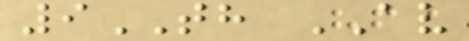9TH AV
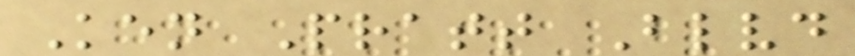Ken Pratt Blvd
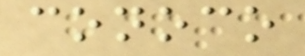conoco
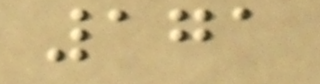171
